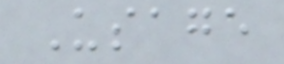Usage
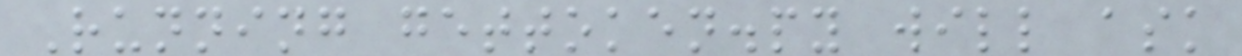Running gettoken.py will ask
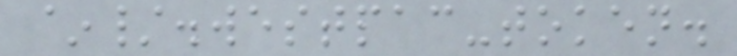~/.westpac-token.
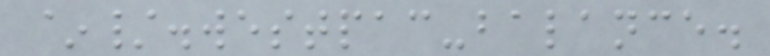~/.westpac-balance.
